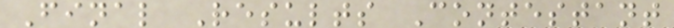Final Results Contestant
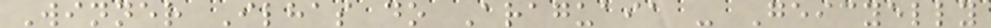Winner Ilhas do Araguaia - Geicyelly
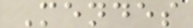Mendes
